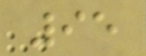95
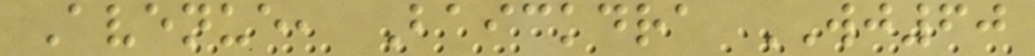Avenue, Baickdra WJ60
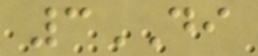3DI
